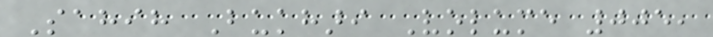Sahih Bukhari Volume 005,
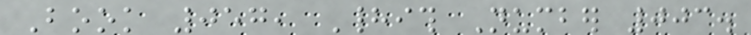Book 057, Hadith Number 003.
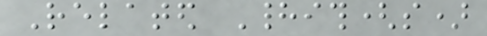Related Hadith(s)
